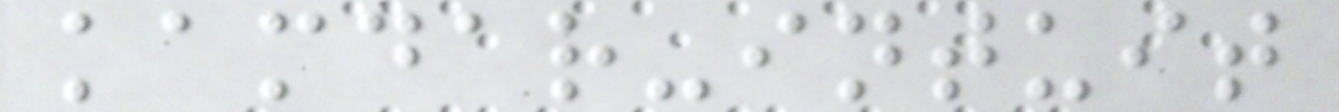kamdar-intuit
